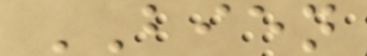BIEN
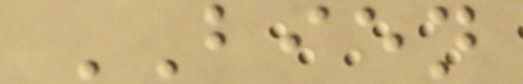BIEN
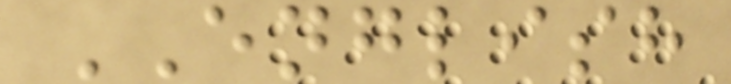ENGLISH
